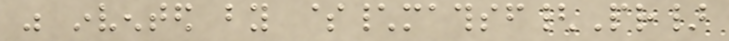was invented by $\mathsf{Pr}
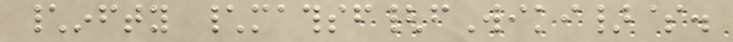\infty \mathsf{fWiki}$.
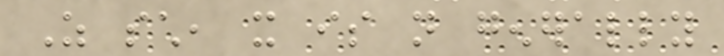As such, it is not generally
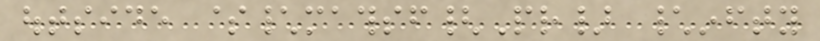outside $\mathsf{Pr} \infty
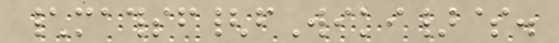\mathsf{fWiki}$.
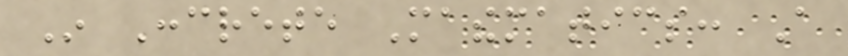In Concrete Mathematics: A
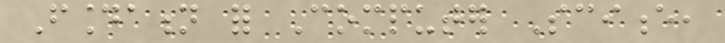Foundation for Computer Science,
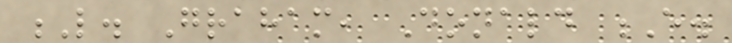L. Graham, Donald E.
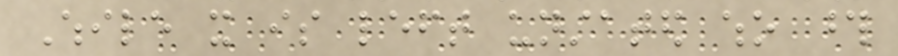While it is left unstated who those
